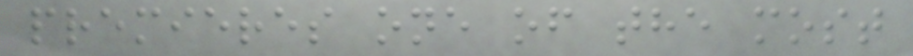premieres one of the most
